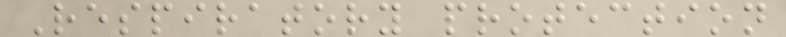Respiratory protection
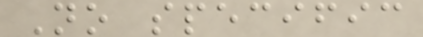No specific
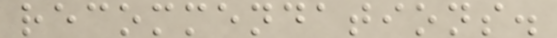recommendations.
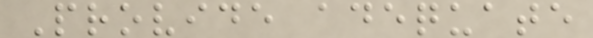Provide adequate
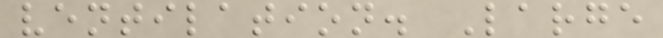ventilation. Large
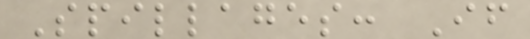Spillages: If
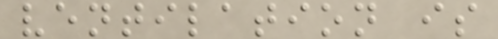ventilation is
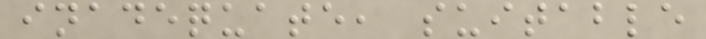inadequate, suitable
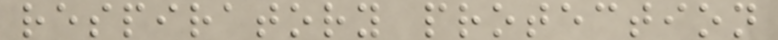respiratory protection
